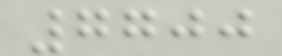7700
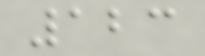123
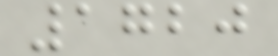1720
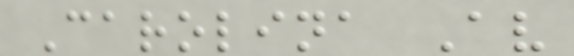Carolina Av
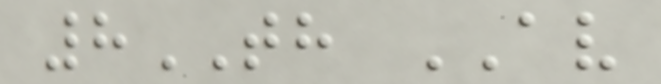8TH AV
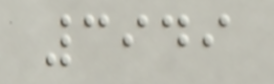3949
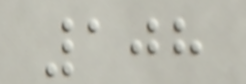108
